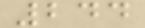244
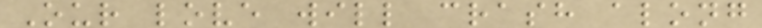Our love will crash along
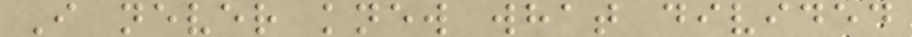I never knew what divided
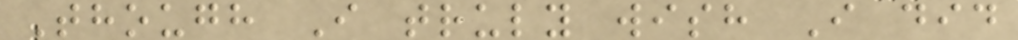Though I truly wish I did
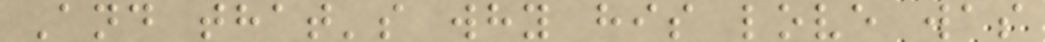And that's why his love was
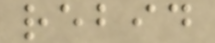rebid
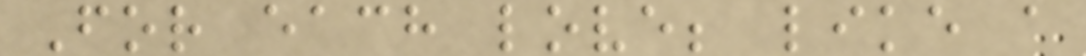For each love; like a
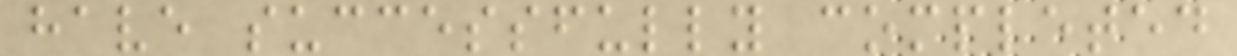have successfully completed
